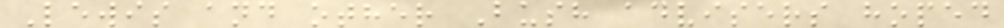Lewis and other Bush advisers hoped
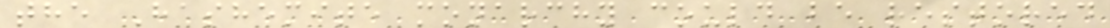the Hashemite monarchy could be restored
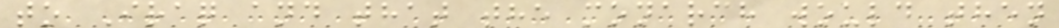to Iraq and that the monarch would then
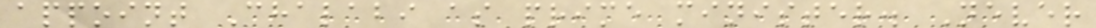appoint Chalabi as prime minister. Never
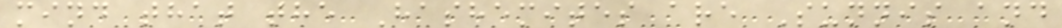mind that the Hashemites are Sunnis and
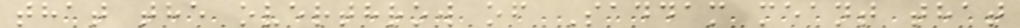that the overthrow of Saddam meant that
